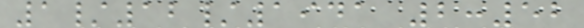1/12/1941 2:52
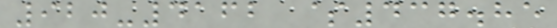920-4162 $437.85
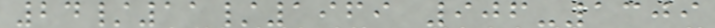24/11/1969 906-1309
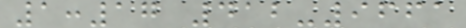1:17 412-9661
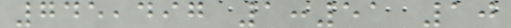745,497 1:51 10
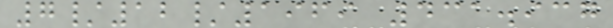7/12/1969 431.937
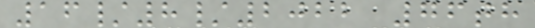16/8/2022 76th
